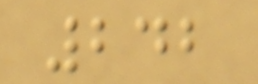242
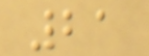21
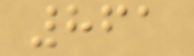861
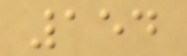154
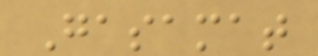Gasamat
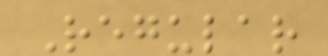Regular
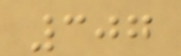307
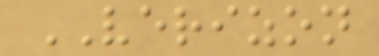VERIZON
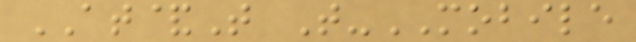AT&T T-MOBILE
